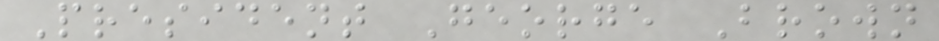President George Brown
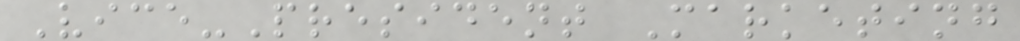Vice-President Marketing
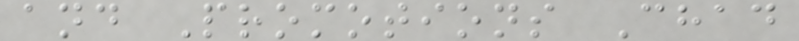and Promotions Chad
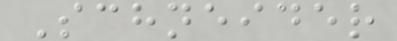Schneider
